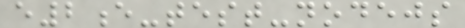e2e-test-nodejs
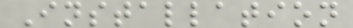Installation
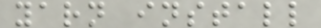yarn install
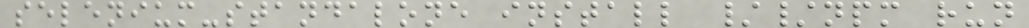selenium-standalone install //npm run
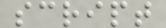script
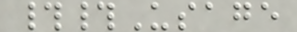##Usage
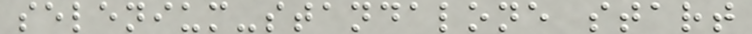selenium-standalone start
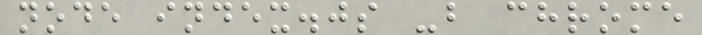node index.js -b chrome
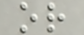or
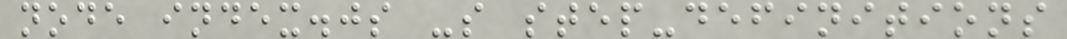node index.js -s step-definitions
